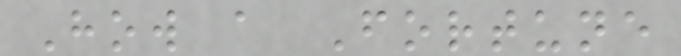How a Fortune
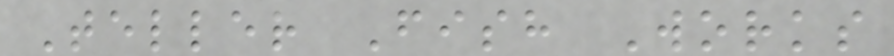Teller Fish Works
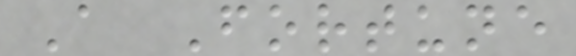A Fortune
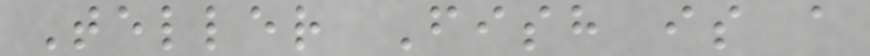Teller Fish is a
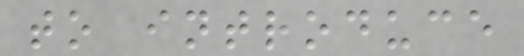to introduce
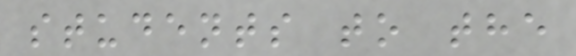students to the
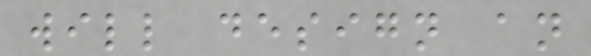will design an
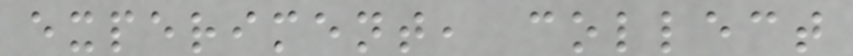experiment, collect
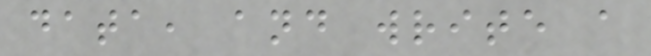data, and write a
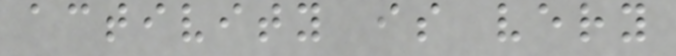activity is very
